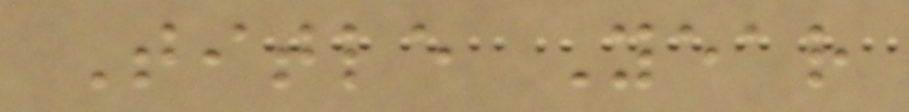Title Year
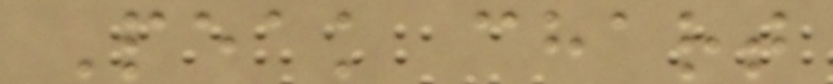Peak chart
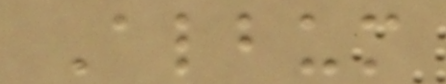Album
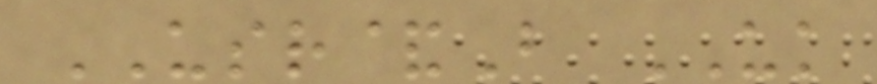USR&B UK
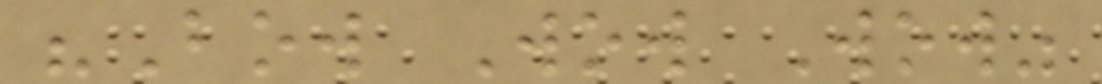"Bow Wow Wow"
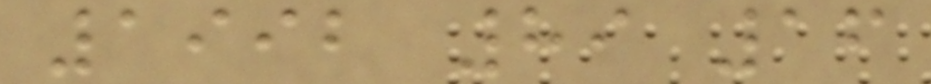1992 89 16
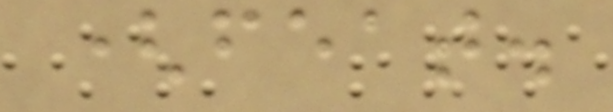(feat.
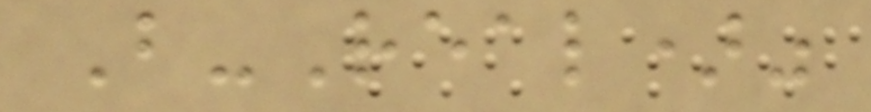B-Real)"
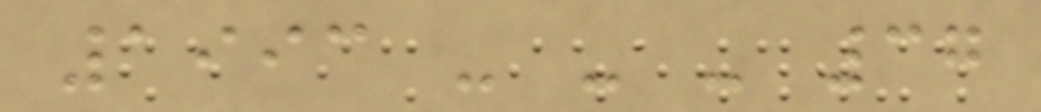1993 - - - 37
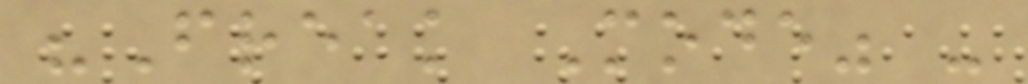"Freak Mode" -
